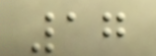17
